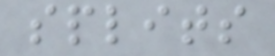splits
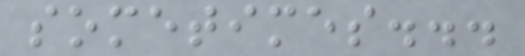sometimes...
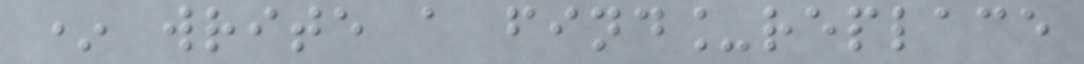* write a find_replace
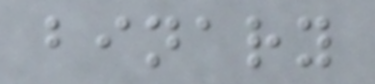binary
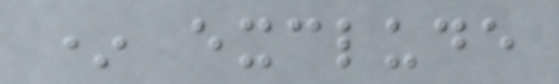* exclude
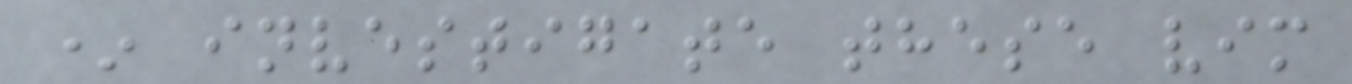* investigate these vim
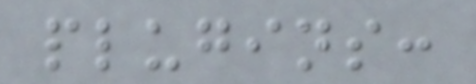plugins:
